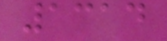1314
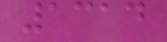1314
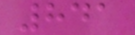841
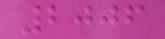2006
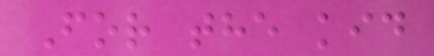For the kid
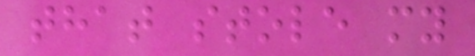that stole my
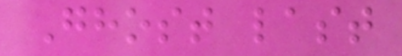Ghost last
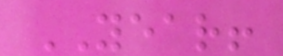YEAR!
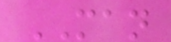MAN
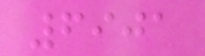6901
